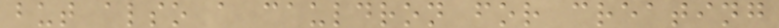but also a cauldron for creating
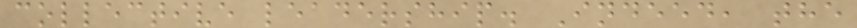collective leadership. Indeed, the
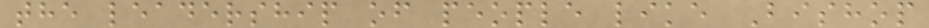the leadership of people like Bishop
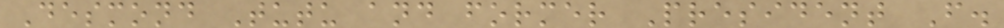Desmond Tutu and former President F.
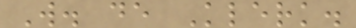W. de Klerk.
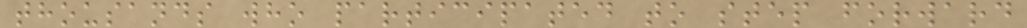thousands who participated to step forward
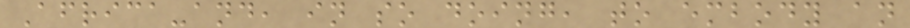Africa-and, in so doing, to embody an
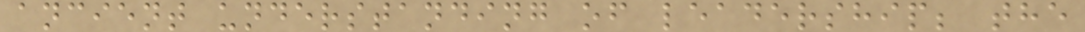ancient understanding of leadership; the
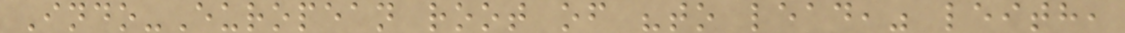Indo-European root of "to lead," leith,
